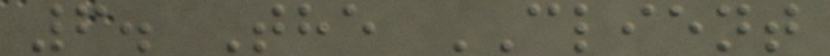6. The CLIENT
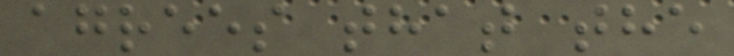agrees that the
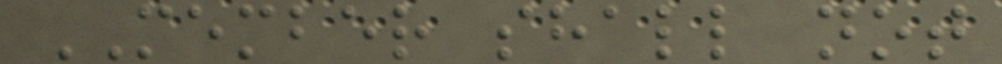MEMBER shall not
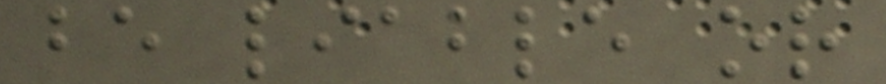be liable or
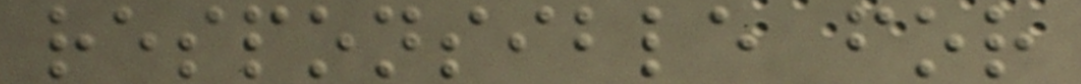responsible for
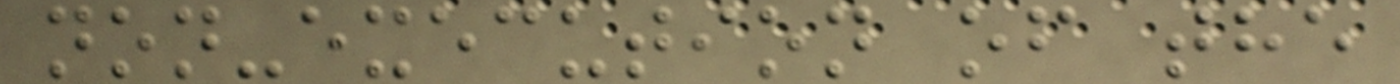non-execution of the
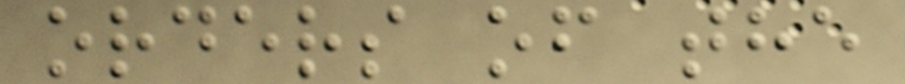orders of the
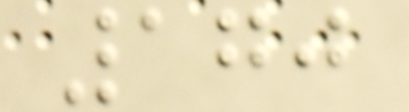170
